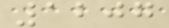1207
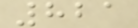821
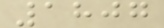1807
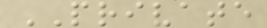PRIVATE
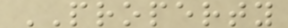PROPERTY
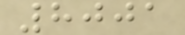8001
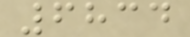6834
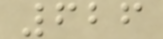626
